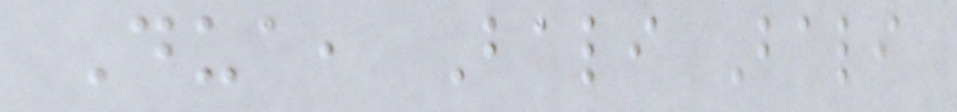Dua, Bali Bali
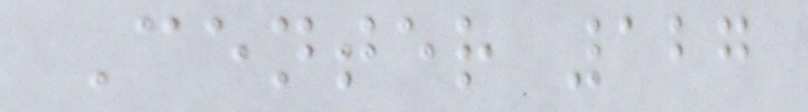Center 127
